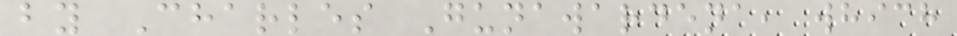by Charles Gunawardena, which
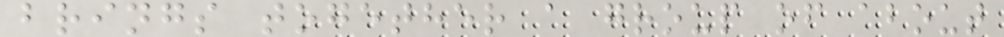brings together a group of about
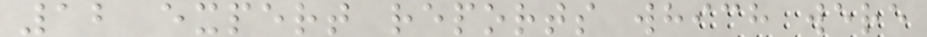12 expert reports which were
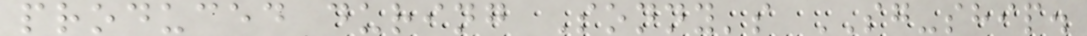produced during Sonny's SG-ship.
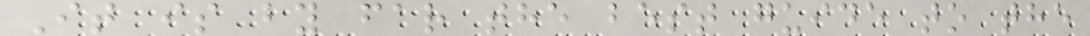It is by far the best guide to the
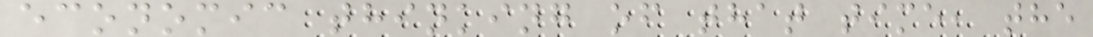economic thinking of that time, the
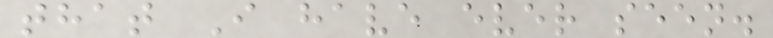that I have ever seen.
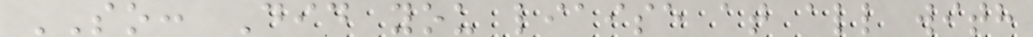SO: Did you liaise at all with
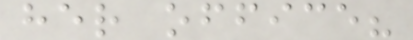her office?
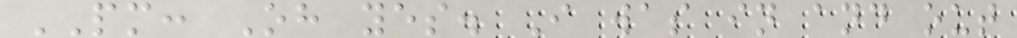PM: Oh yes. I was in and out
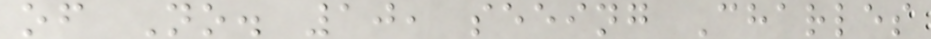of No. 10, seeing Charles
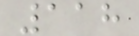118
